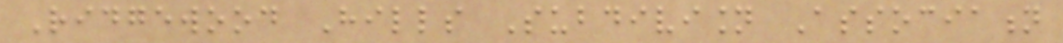Ridgewood Hills Subdivision Association
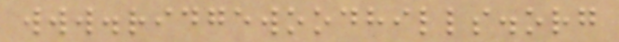www.ridgewoodhills.org
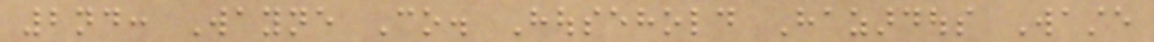2nd: Wayne Co. Household Hazardous Waste
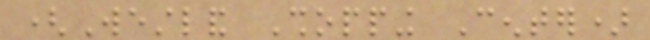(Westland Shopping Center)
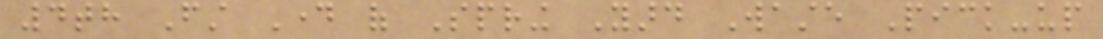4th First Day of Spring Yard Waste Pick-up
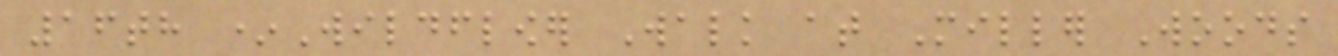16th *Wildflower Walk at Miller Woods
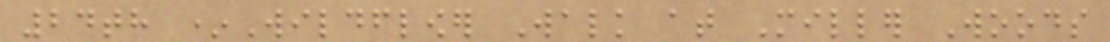24th *Wildflower Walk at Miller Woods
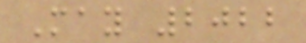May 2022
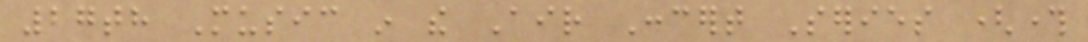27th Music in the Air Concert Series (through
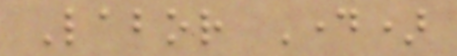Labor Day)
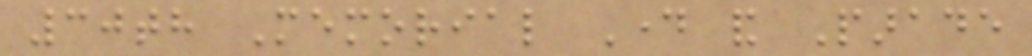30th Memorial Day and Parade
